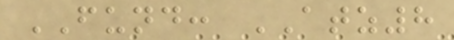FUND: ATZ8
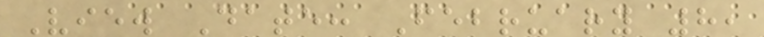View Date: February 8,
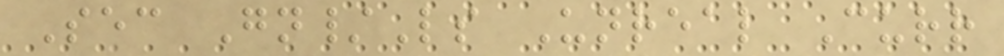Sec Gn/Ls Unreal Curr
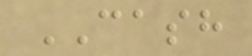CASH
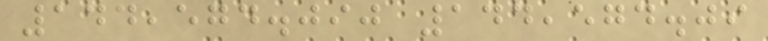144,574.090 144,574.09
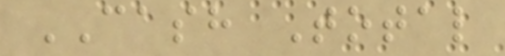CASH Total
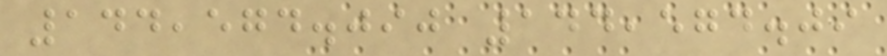144,574.090 144,574.09
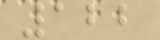122
